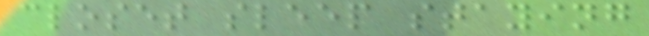closet sleep staying
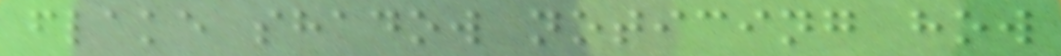flake shadow noticing how
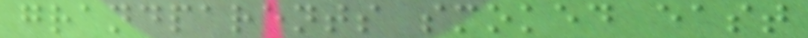grandparents smoked east
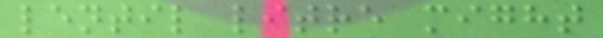lentil litre might
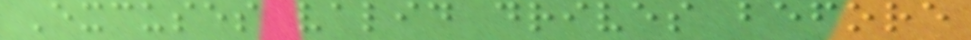Excuses valid drives before
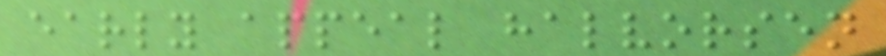early appeal halvorsen
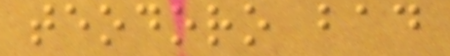teodoro bad
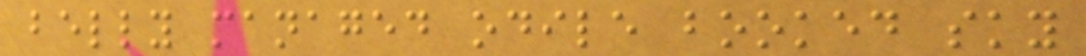belly managed odile booked sky
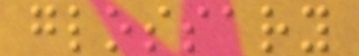glossary
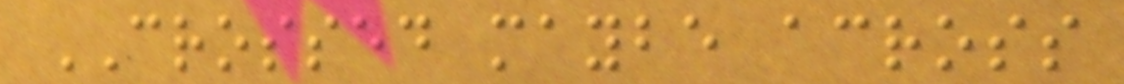CROSSED maybe across
